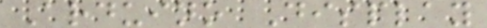Arduino Display
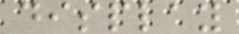display
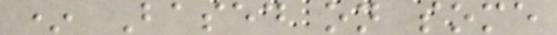* Based on some
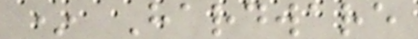* Hardware
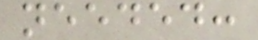needed:
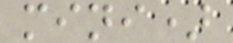mini)
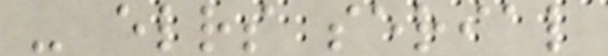- elrs serial
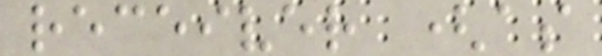receiver (as
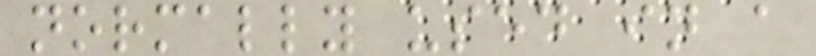normally used in a
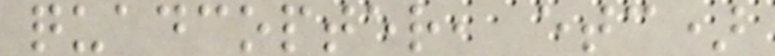quadcopter, etc)
